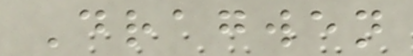Dragwen
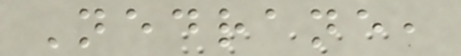Nedrane,
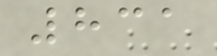831
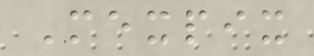Mexpix
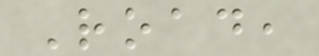Road,
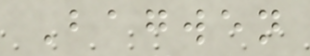Bagwen
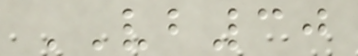VB30
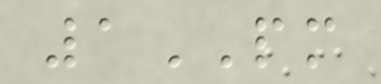1PM
